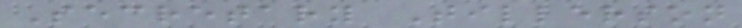Secretary Tillerson
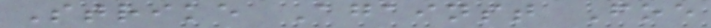Strike Against Foe
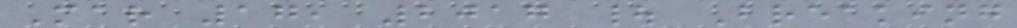Mar 17, 2017 | Breaking
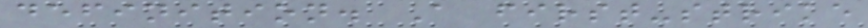definition. A first-strike
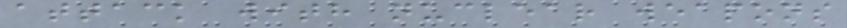attack with nuclear weapons
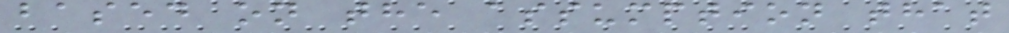based on the assumption that
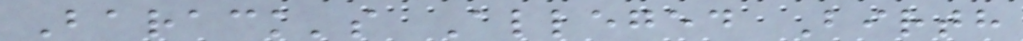Barack's Alleged Birth
